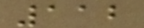112
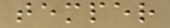temper
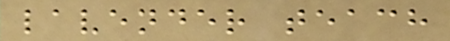lavender teach
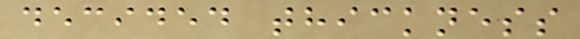decided thickness
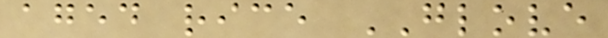aged rice GLOVE
